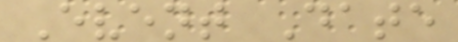Event Date
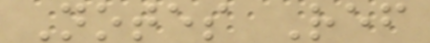Notes Ref
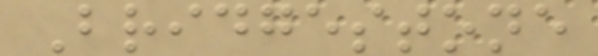Bridgestone
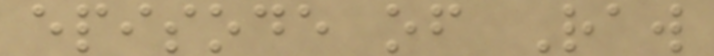episode of Raw
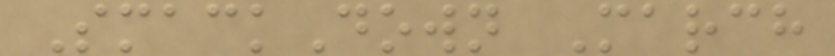SmackDown March
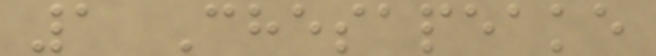1 Chesapeake
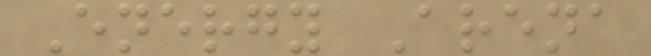Energy Arena
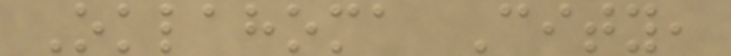Oklahoma City,
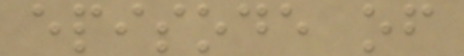episode of
